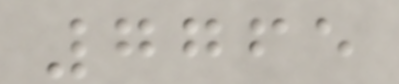7765
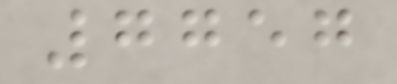7757
